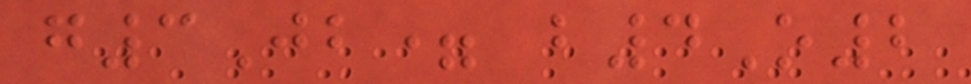g3Jb= b4O2
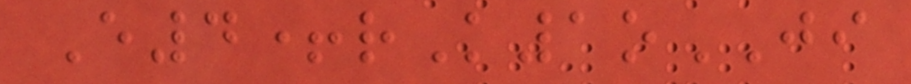E4+rK1oJI
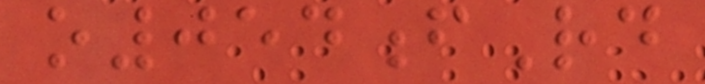o054fRd
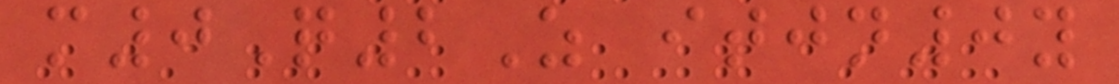m0Q2Z itjn0y
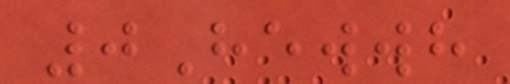0Hewwh
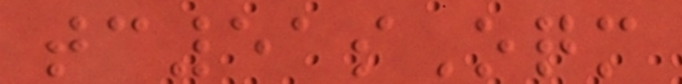tc51sOqm
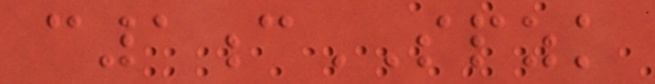c1cSPZK
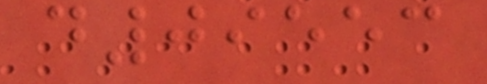d09553
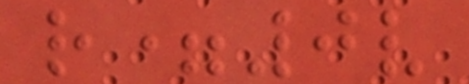r=0v
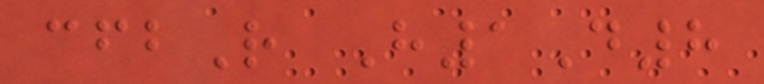cfbR H1D8
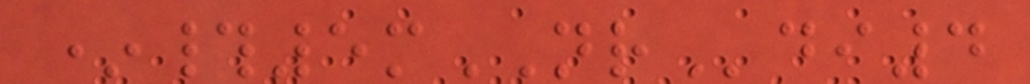*#5mNRdi4
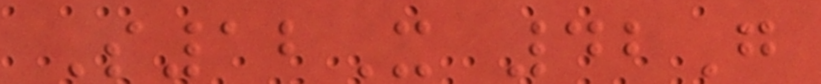S12X 42G
